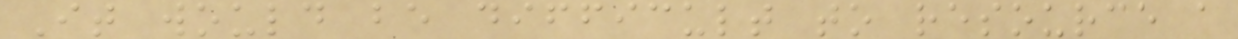It would be difficult to resource a
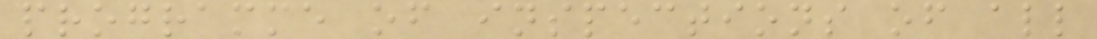programme of inspections of all
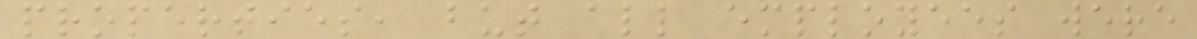properties, but all employees were
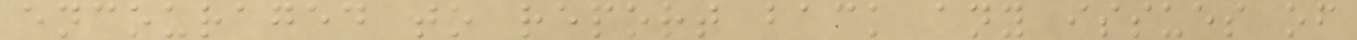encouraged to report back any issues of
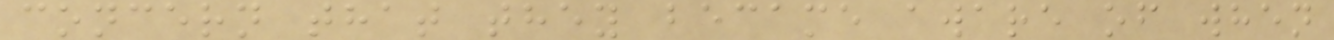concern that they became aware of when
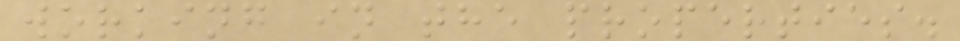working in the properties.
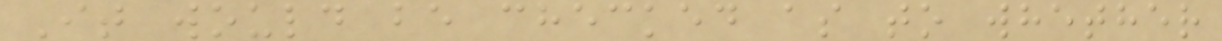It would be checked as to whether
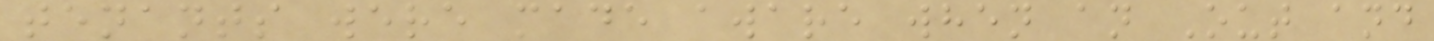tenants were made aware when an Out and
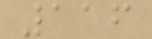116
